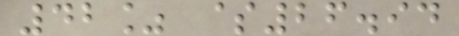42% $26.94
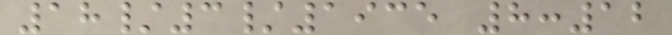18/3/1935 8:12
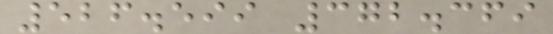526.599 372.369
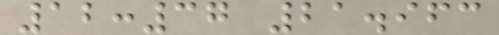12:37 21.963
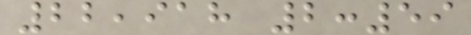22,918 2:59
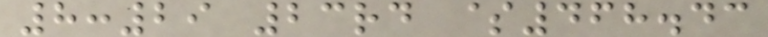8:29 23rd $468.43
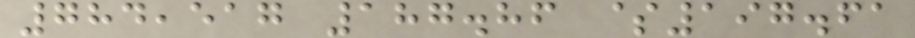784,517 187.86 $197.61
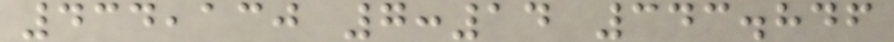434,130 7:14 343.846
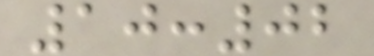10:02
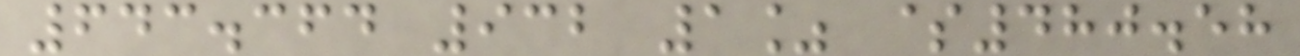643.364 932 1% $480.58
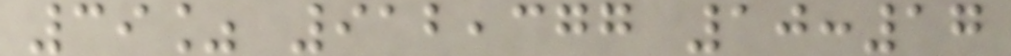39% 912,377 10:17
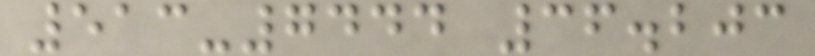513-7444 36.203
